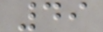49
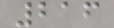216
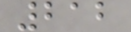212
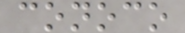conoco
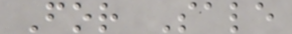For Sale
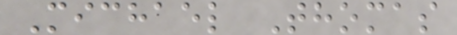Michael Thomas
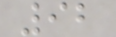92
